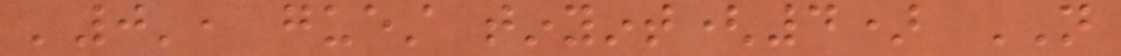'0', guest tinyint(4) NOT
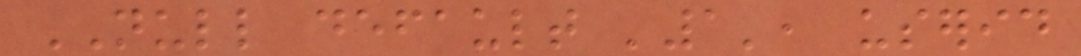NULL default '1', userid
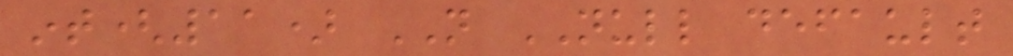int(11) NOT NULL default
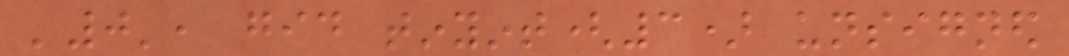'0', gid tinyint(3) unsigned
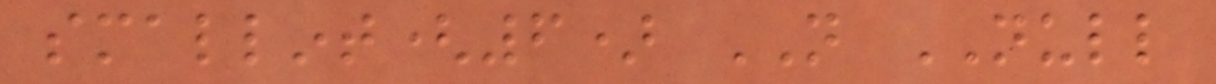smallint(6) NOT NULL
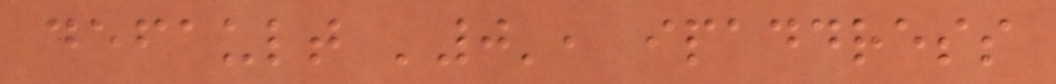default '0', ipaddress
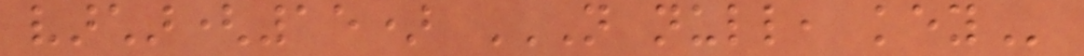varchar(15) NOT NULL, KEY
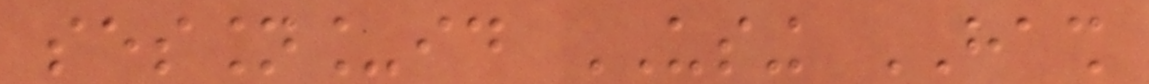session_id USING HASH
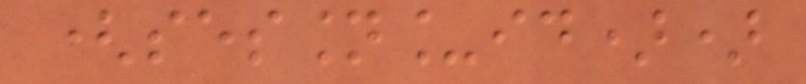(session_id))
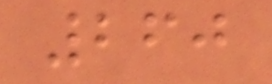260
